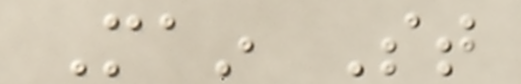Main St
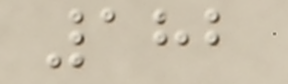182
